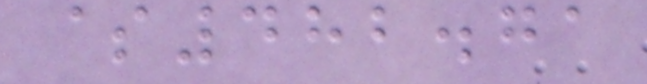$482.71
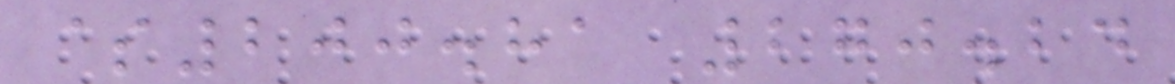$200.81 270.24
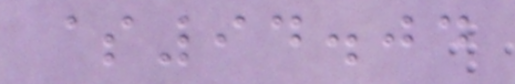$94.04
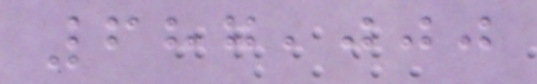687,000
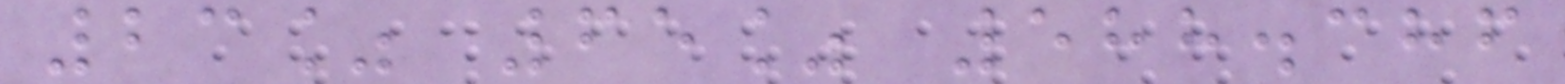23% 65% 588.386
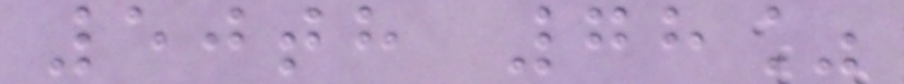50th 78%
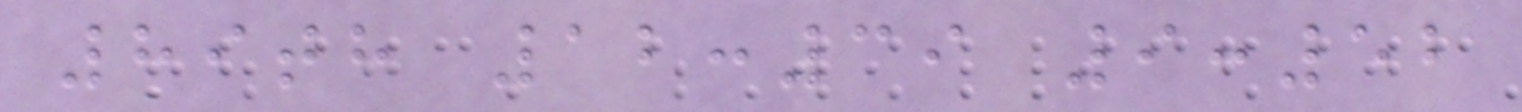89th 12:39 9:52
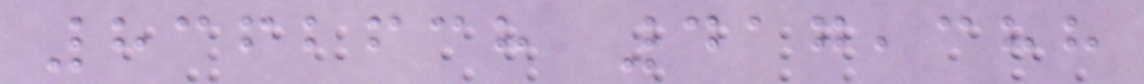8362638 417,388
